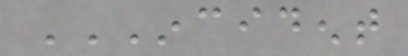INCIDENT
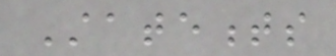Statements
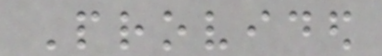Provided
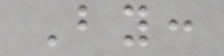By:
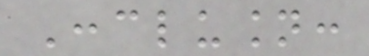Conclusion:
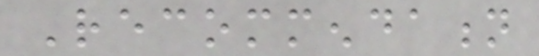Recommendation
